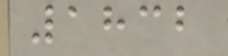1832
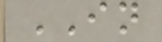IN
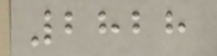2828
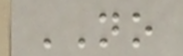NO
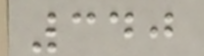340
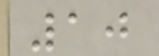10
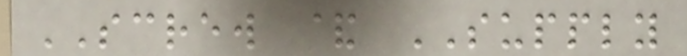SCREW & SUPPLY
